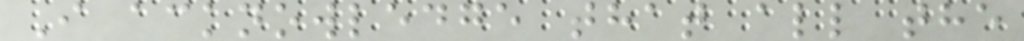I acknowledge that all the
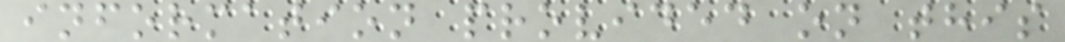information provided on this
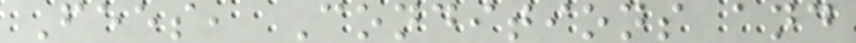Fees, Conditions and
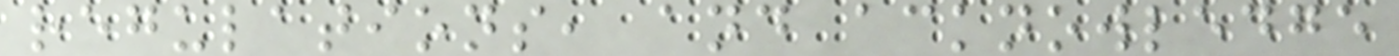regulations, and acknowledge
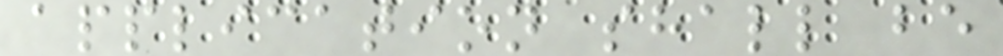application shall be
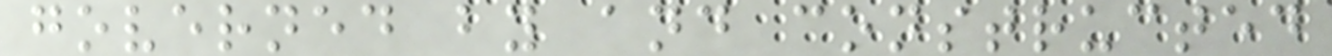governed by and constructed
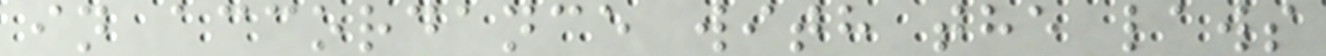in accordance with the laws
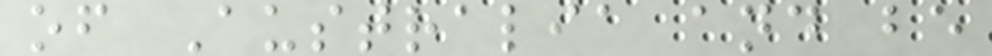of Australia and be
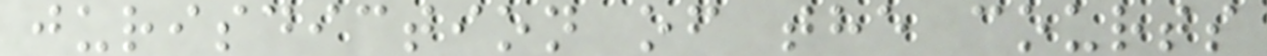jurisdiction of the courts
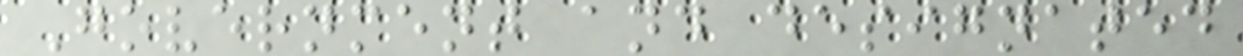Government and designated
